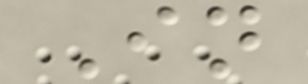In
